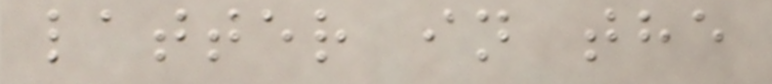latter in the
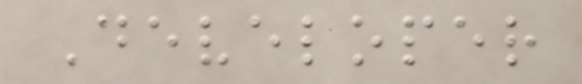Developer
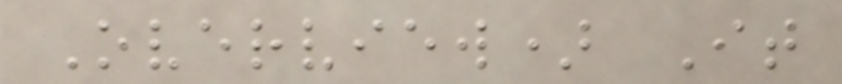Overview) It
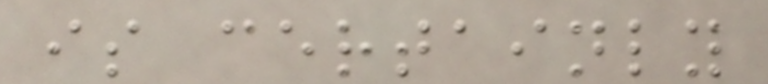is certainly
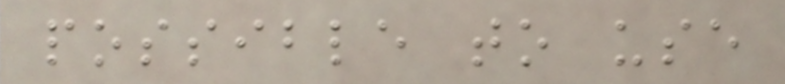possible to use
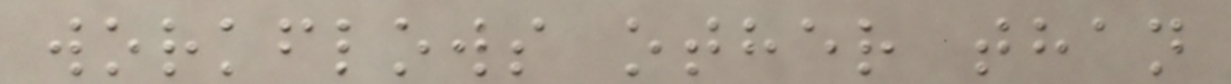workflows other than
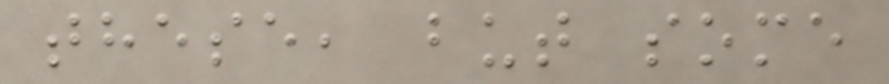these, but some
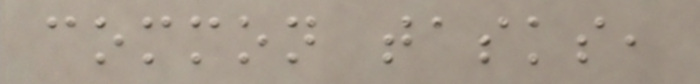common tasks,
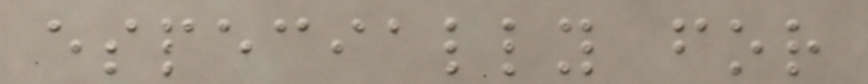especially for
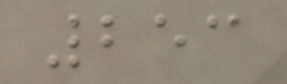253
